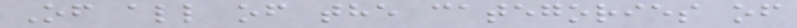Of all of the categories of
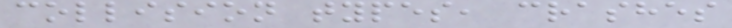collision types, crashes
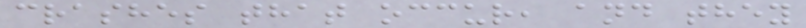crashes that occur, and they
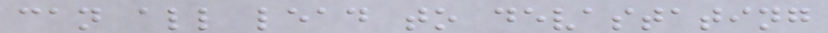can all lead to devastating
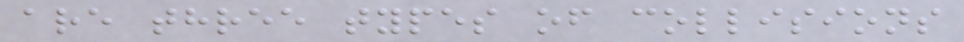are three types of collisions
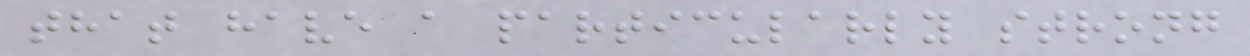that have a particularly strong
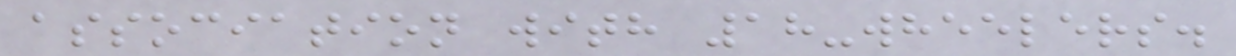association with 18-wheelers.
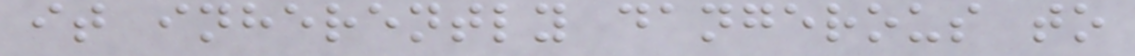it inherently dangerous to
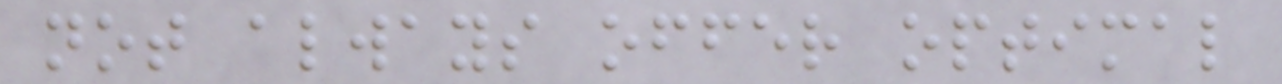not always offer optimal
